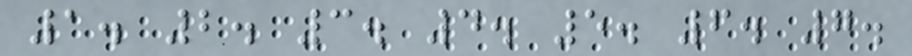1. 2. 3. 4. 5. 6. 7.
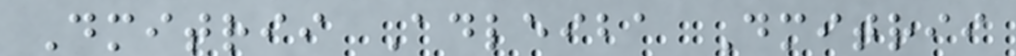Dmitrii Adleiba Dmitrii
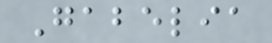Gabelia
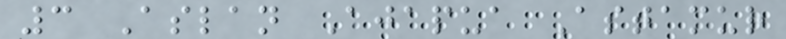3 Aslan Ajapua Astamur
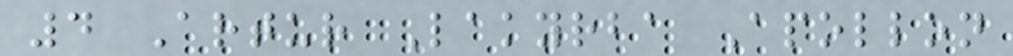4 Artur Lakyrba Apollon
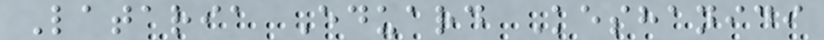Lataria Eduard Keshanidi
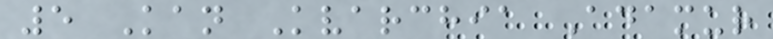5 Kan Kvarchia Adamur
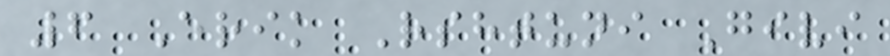6 Erik Rshtuni Givi
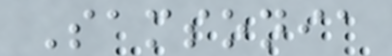Samsonia
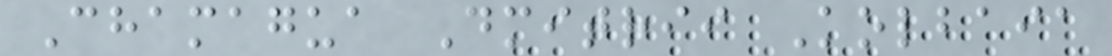Chamagua Dmitrii Kolbaia
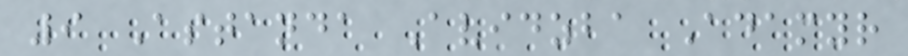9 Astanda Avidzba Adamyr
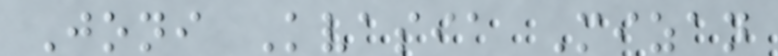Joni Kvasia Mizan
